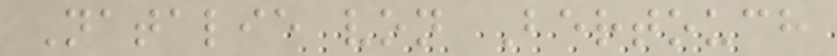Natalie von Bertouch
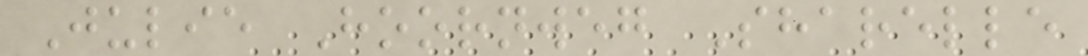Julie Hoornweg Sharelle
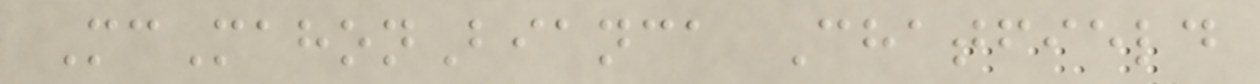McMahonBianca Chatfield
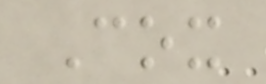Cox
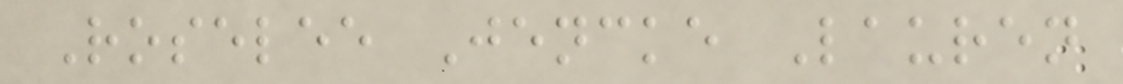Roselee Jencke Lauren
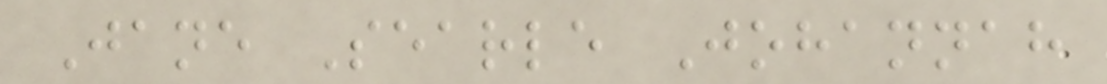Jane Searle Johannah
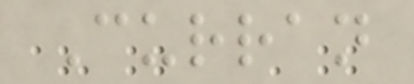Curran
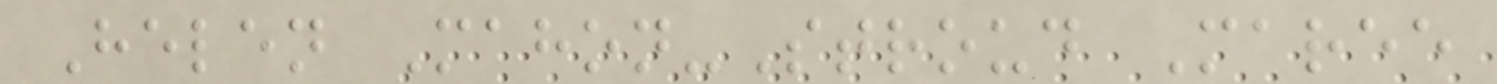Helen Mahon-Stroud Maree
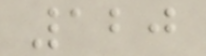120
